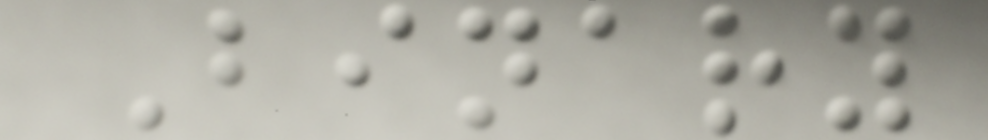Binary
